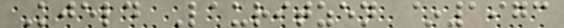Kjeld Lauritzen ~1973
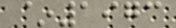~1973
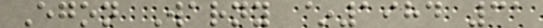Egon Warny ~1984 31
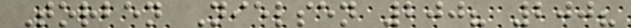Torben Nielsen 200? 200?
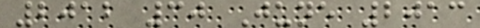2012 30 June 2013
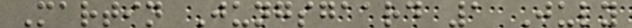Martin Jungsgaard 1 July
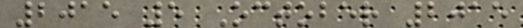2015 5 October 2015
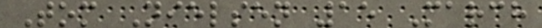Tom Nielsen 15 March
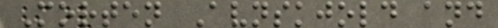Morten Avnskjold and
